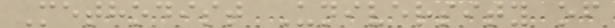Methodist University of
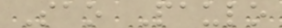Sao Paulo
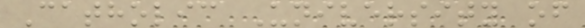Catholic University of
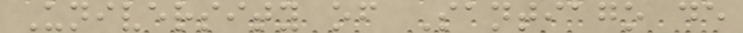University of Santiago de
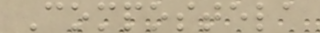Compostela
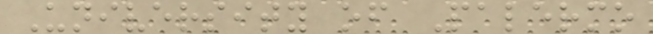University of Palermo
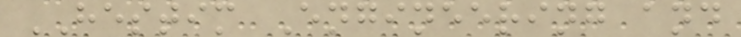HESTIM Engineering and
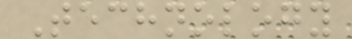Technology
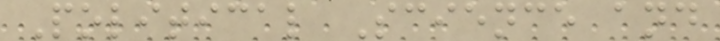Political Science and
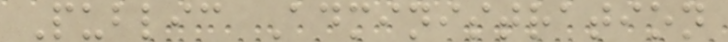Public Administration
